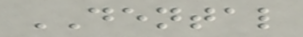DENTAL
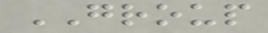GROUP
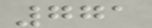771
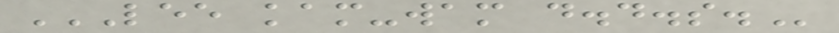LEE KAM-WAM D.D.S.
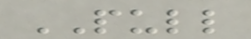PULL
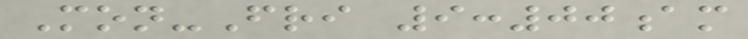Mon-Fri 9:00am
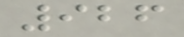926
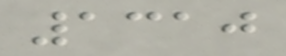1310
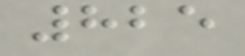825
